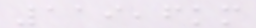119,6km
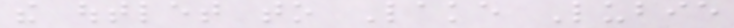the outlet to Lake Lubie
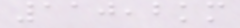110,2km
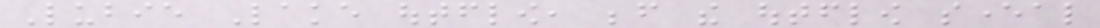Lubie Lake outflow, before the outflow several
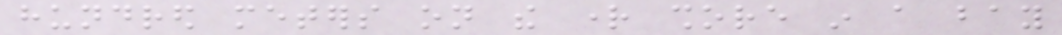hundred meters on the right shore in a bay
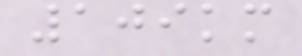109km
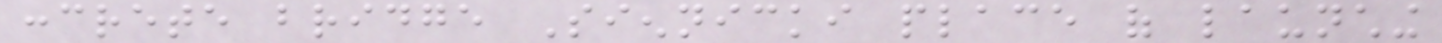concrete bridge Siennicki place of launching
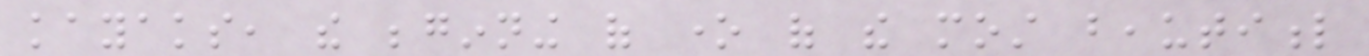kayaks, the beginning of one of the most beautiful
